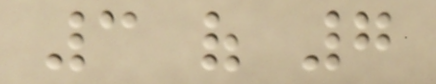3 of 7
